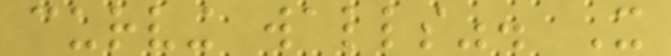curving walls". It
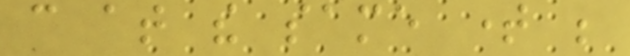can at the same time be
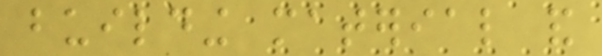building material and
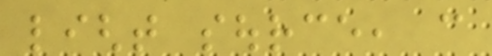light source, can
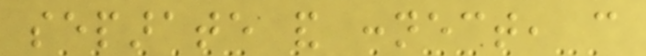separate and connect, can
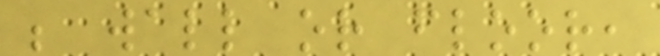be wall or floor,
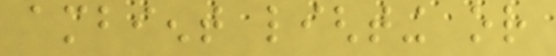ambient lighting or
